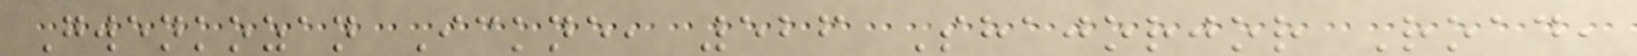Gwenkozan Ickne, 526 Shajorjor Road,
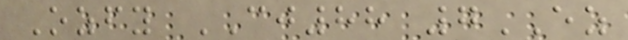Ozfy CJ88 7EZ
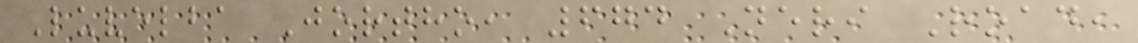Luvelba Jortho, 674 Neri Road,
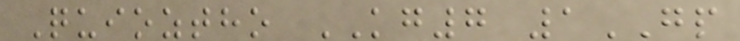Quioztho KG7 1GP
